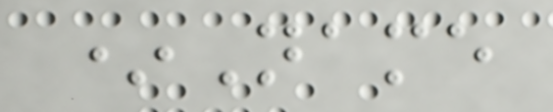*Name
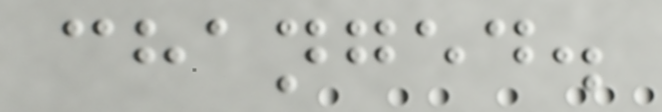changed.
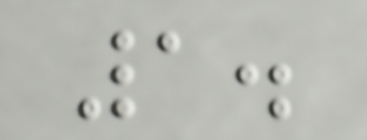1.
